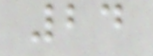24
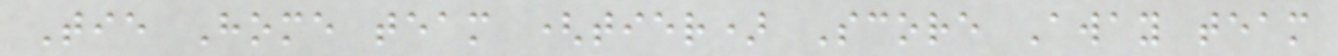Tie Home team (tier) Score Away team
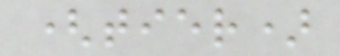(tier)
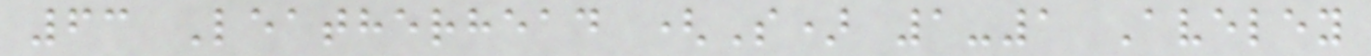63 Leatherhead (S) 1-1 Aveley
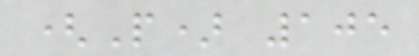(P) 105
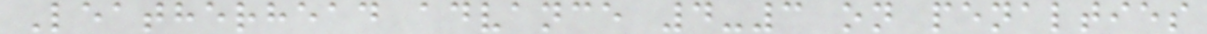Leatherhead advance 4-3 on penalties
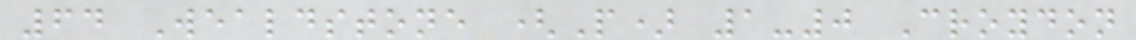64 Wealdstone (P) 1-0 Croydon
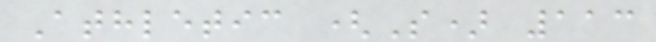Athletic (S) 113
